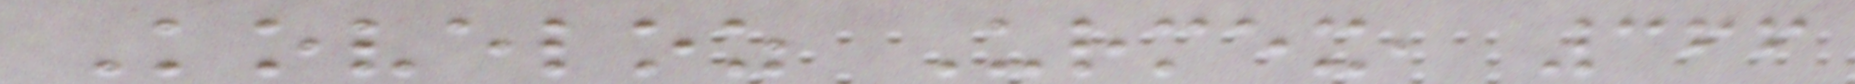Koveloz Urmex, 366
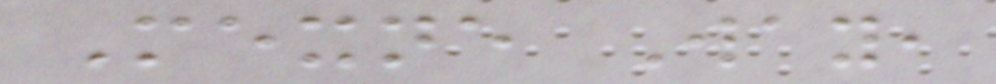Mexne Way,
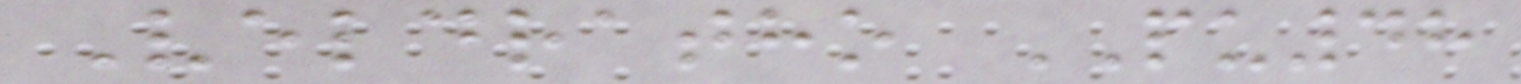Veldratho PU48
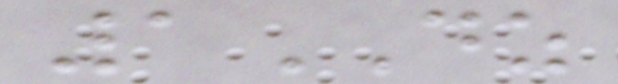1DZ
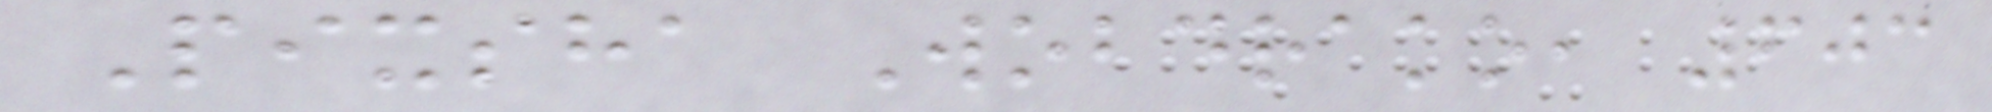Pixsha Wobdrako, 603
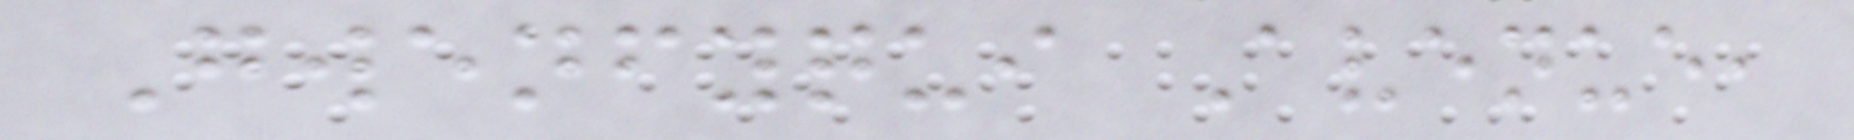Gwenfyqui Avenue,
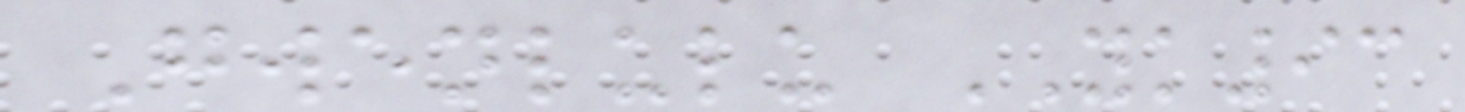Gwenlulu YK93
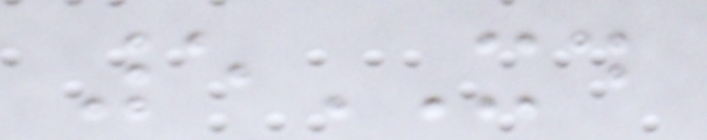5XD
